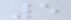5
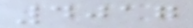4017
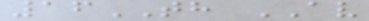16TH AV
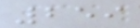259
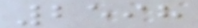2598
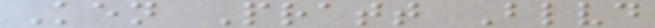Ken Pratt Blvd
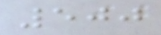500
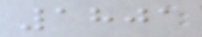1801
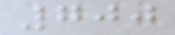700
